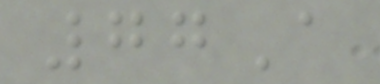77A
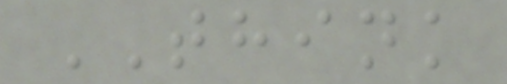THINK
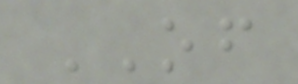OF
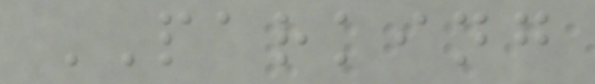PARKING
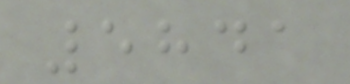5841
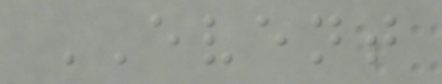EVENT
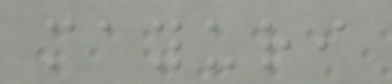mayuri
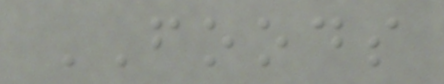FOODS
